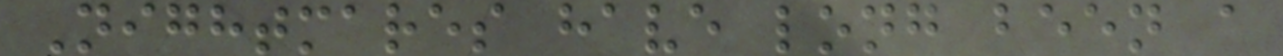Nightmares have long been a
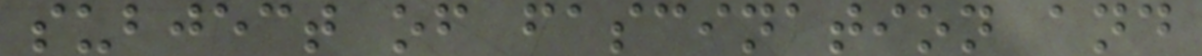subject of fascination and
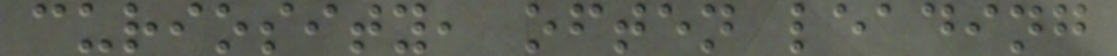curiosity, often leading
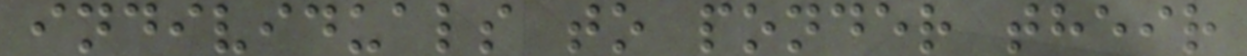individuals to ponder their
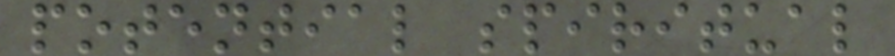potential spiritual
